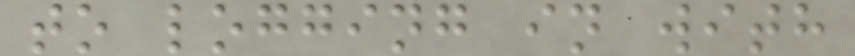to logging in with
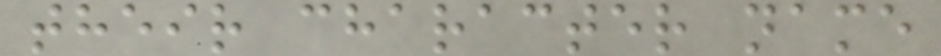their character name
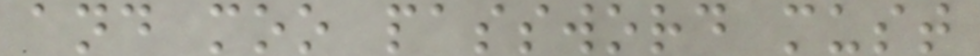and moo password must
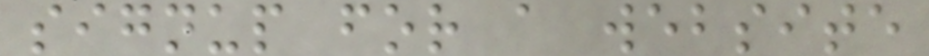signup for a website
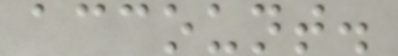account.
